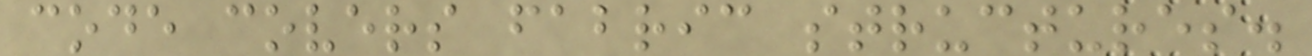code covers fabric structures.
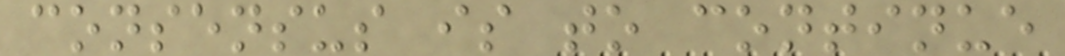consensus is to continue
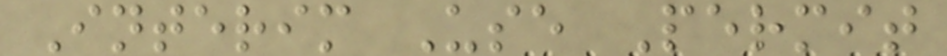Interim Use Permit
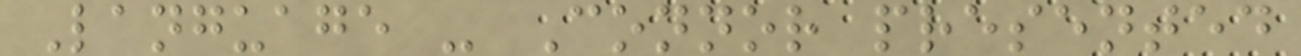Language - Connor presented
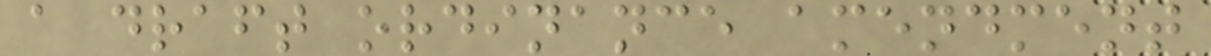a draft ordinance amendment
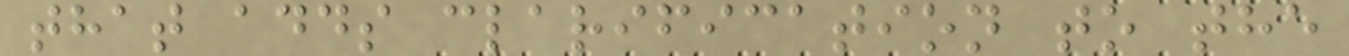that adds clarification to the
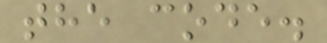the code.
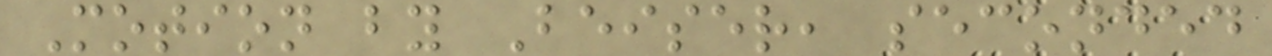Motion by Beiser, seconded
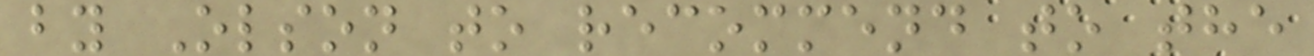by Olson to recommend to the
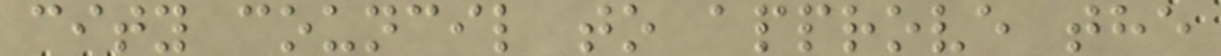city council to approve the
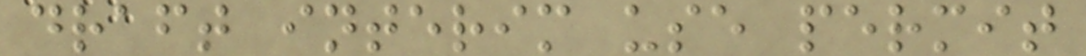draft interim use permit
